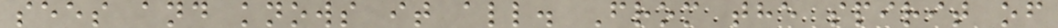sees and knows it all. From the spirit of
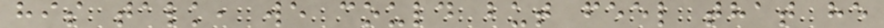his talk, we could but feel that he
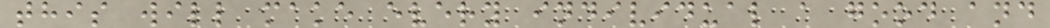this will make every individual a good and
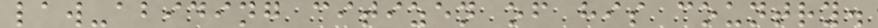law-abiding citizen of his country.
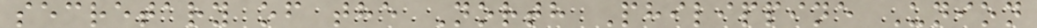secretary of the North Philippine Union
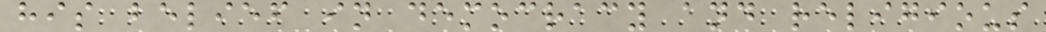his belief in democracy and religious
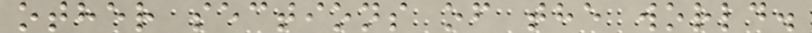other sections of the world.
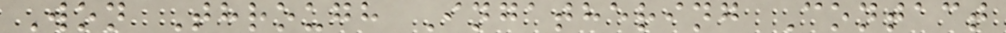Won Through Ingathering Contact
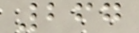267
